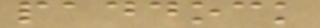paddock
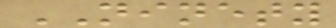NINETY
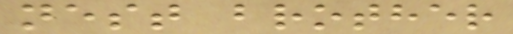nest brother
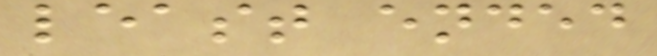least ended
